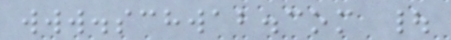www.schwab.com |
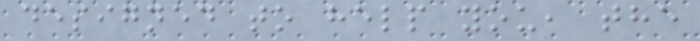designed to help you, the
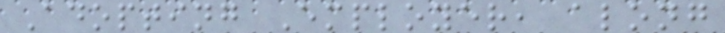Adopting Employer, along
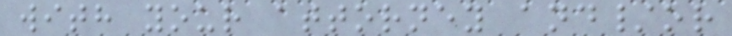with your attorney and/or
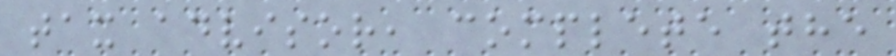tax advisor, complete the
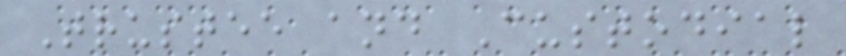Trustee and Custodial
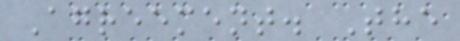Agreement. The
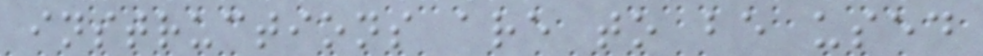instructions are to be used
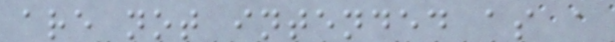are not intended as a
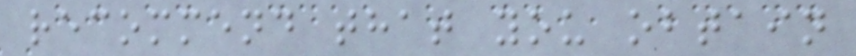recommend that you obtain
